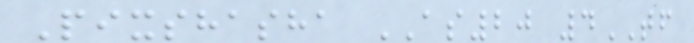Pixshasha AS20 4TF
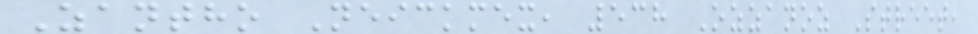Zantho Neickmex, 538 Ozzanoz Street,
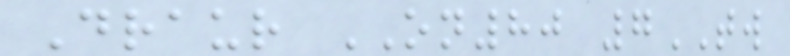Draur ON80 7TW
